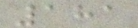181
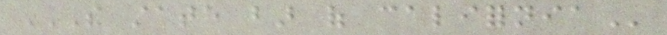THE STATE BAR OF CALIFORNIA
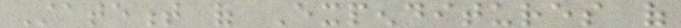Statement of Expenditures of
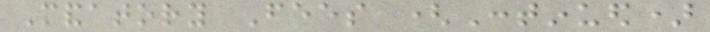Mandatory Fees (Continued)
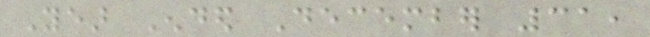Year Ended December 31,
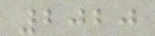2020
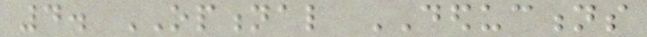4. OPTIONAL DEDUCTIONS
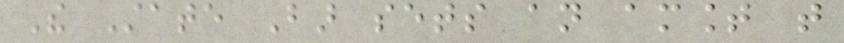The State Bar sets an amount that
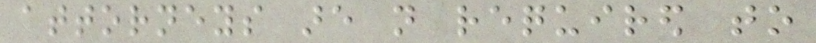attorneys are not required to
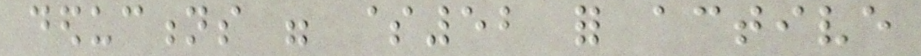deductions were $52 for active
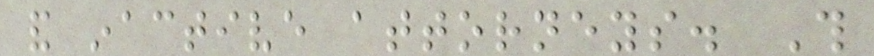and inactive attorneys. This
